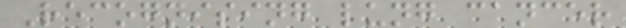Recognising lung cancer
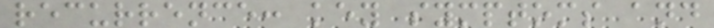recurrence: key symptoms and
